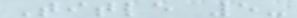Title 5-
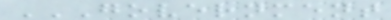GOVERNMENT
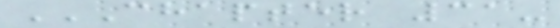CHAPTER 31-
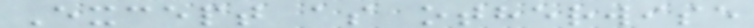Except as otherwise
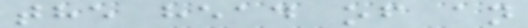the head of an
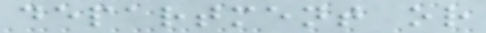department or
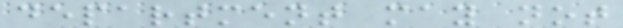department may not
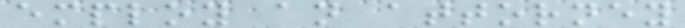employ an attorney
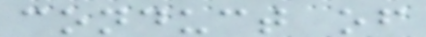conduct of
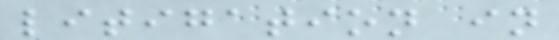litigation in
